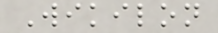Wikilon
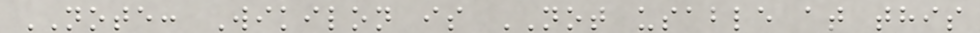NOTE: Wikilon is NOT usable at this
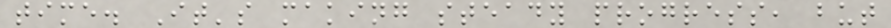time. It's making steady progress, but
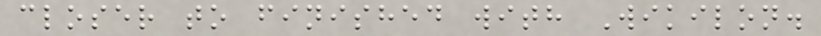closer to finished with Wikilon.
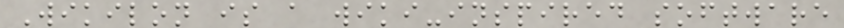Wikilon is a wiki-inspired software
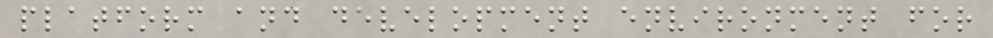platform and development environment for
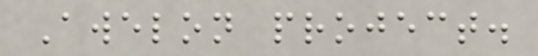Awelon project.
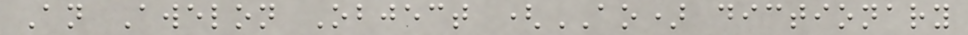An Awelon Object (AO) dictionary
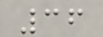36
